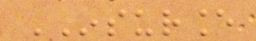INSURANCE
